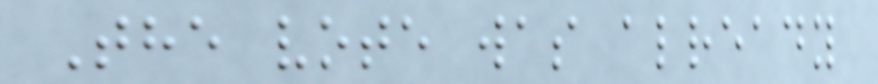The vote was already
